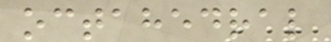octahedral
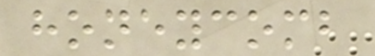honeycomb
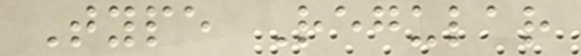Type Regular
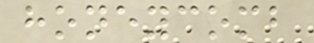honeycomb
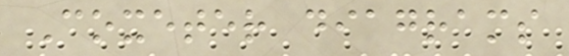Coxeter diagrams
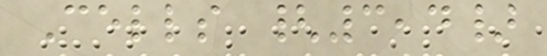Cells {3,4}
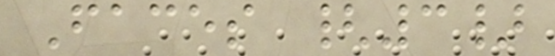Faces {3}
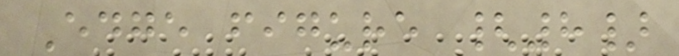Edge figure {8}
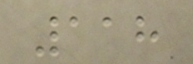118
